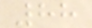88
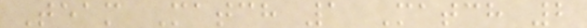Team Match 1 Match 2
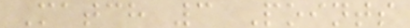Match 3 Points
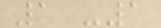1 -1
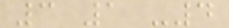3 1 -4
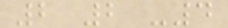2 2 -4
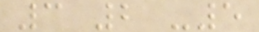3 2 -5
